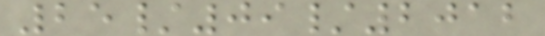25/09/2012
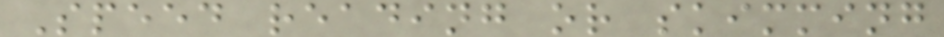Speed reading or skimming
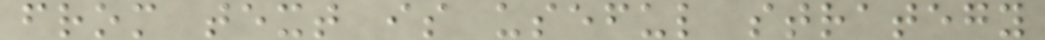from text is useful strategy
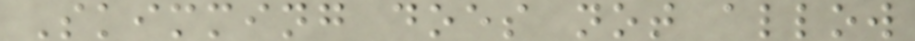Skimming does not allow
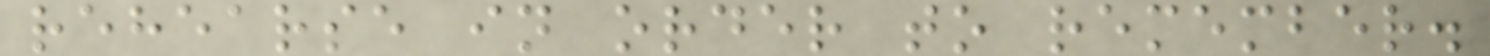rehearse in order to remember.
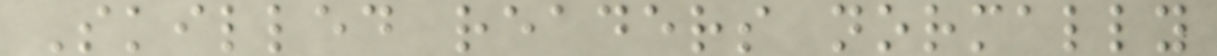Skilled readers normally
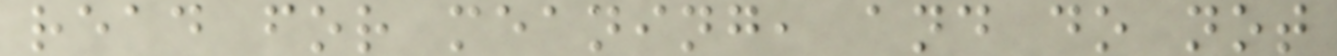read for meaning, and do not
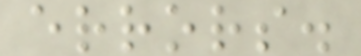errors.
